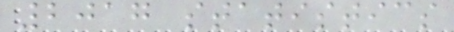2017 statistics
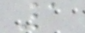1
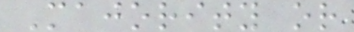Majority or
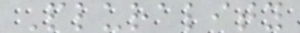Plurality
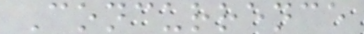Concurrence
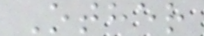Other
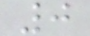0
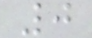0
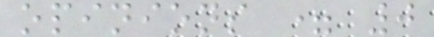opinions = 0
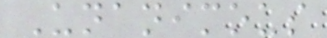Unanimous
